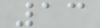13
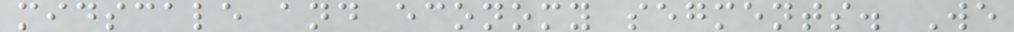midscale and economy segments. We
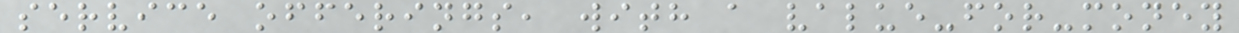service offerings, with a value-for-money
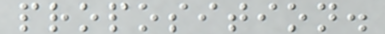proposition.
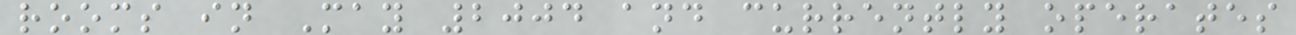rooms in May 2004 and currently operates
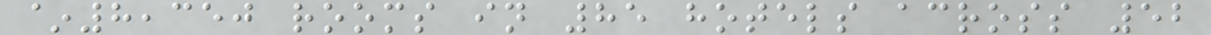~8,350 rooms in 85 hotels across 52
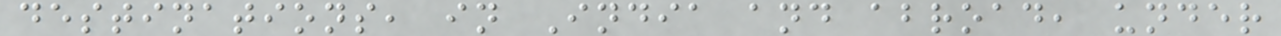destinations, in India and abroad, under
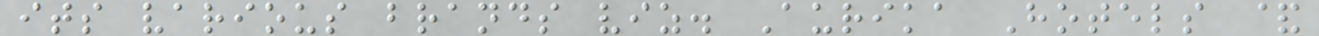its various brands viz. Aurika Hotels &
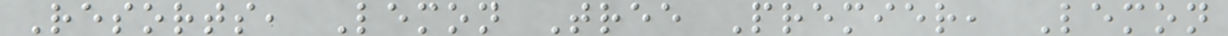Resorts, Lemon Tree Premier, Lemon
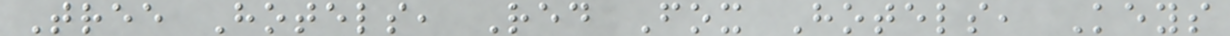Tree Hotels, Red Fox Hotels, Keys
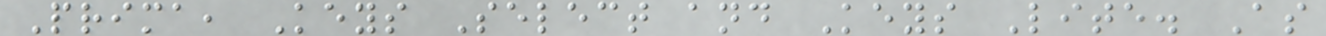Prima, Keys Select and Keys Lite. As
